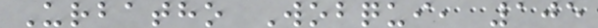Urbatho Wobqui, 105
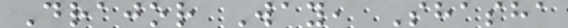Drajor Way, Shasha
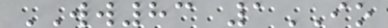WW83 1IO
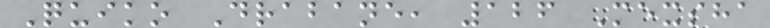Quiko Drabane, 126 Mexsha
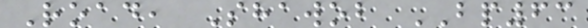Road, Shawob BP63
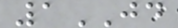1JD
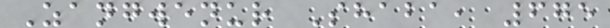Zangwenur Shaba, 675
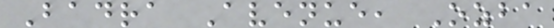Badra Avenue, Ozba
